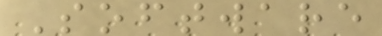Software
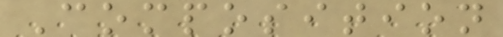Composition
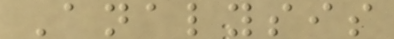Analysis
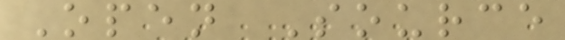Open Source
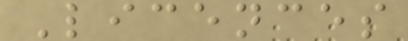Licences
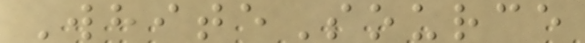WhiteSource
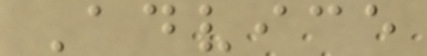Advice
